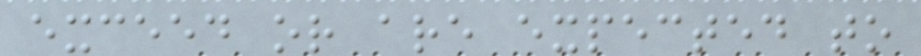exceed or are expected to
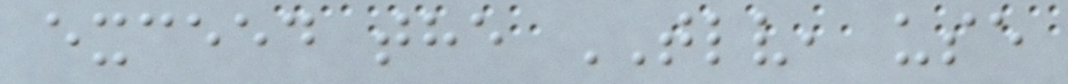exceed the TLV, use
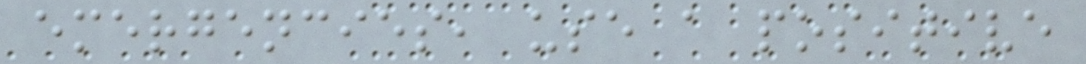emergencies, use a positive
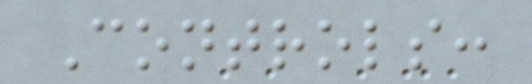Controls:
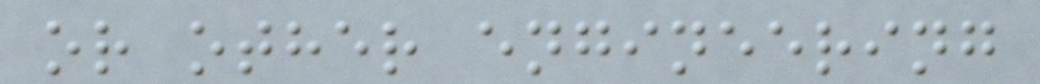or other engineering
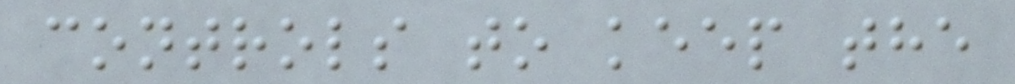controls to keep the
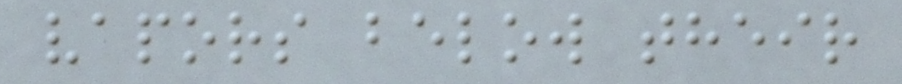vapors below their
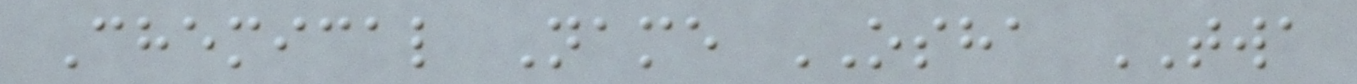Chemical Name OSHA TWA
